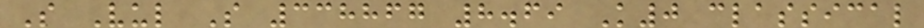S Vul S 338867 8.69 K0 classical
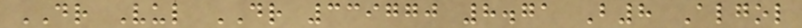DR Vul DR 339770 8.71 B8 Algol
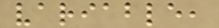variable,
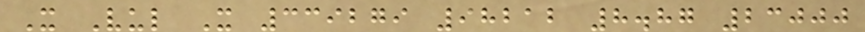X Vul X 339279 98212 8.87 23000
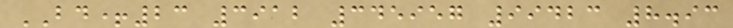BD+23 3912 345957 99423 8.93
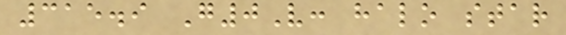315.9 G0V: halo star
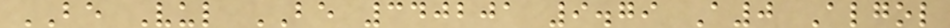BE Vul BE 340201 9.79 A0 Algol
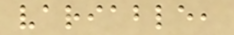variable,
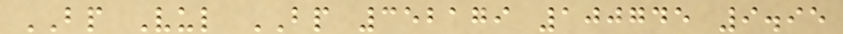BP Vul BP 352179 100745 9.95
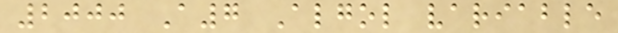2000 A7 Algol variable
